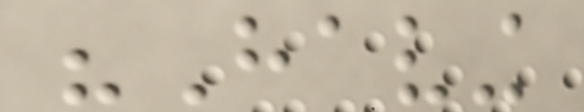"Having
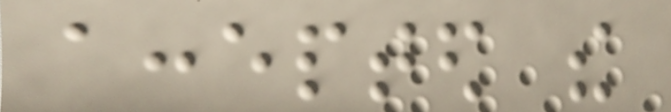accepted the
